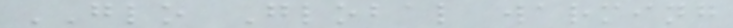GLO Global warming
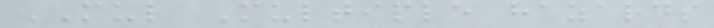MUL Multiple hazards
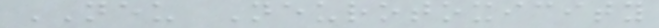NEU Neurotoxicity
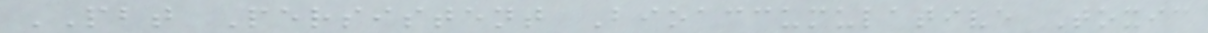PBT Persistent Bioaccumulative Toxic
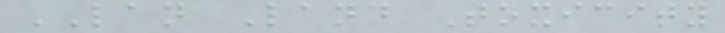LAN Land Toxicity
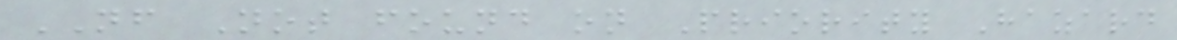NF Not found on Priority Hazard
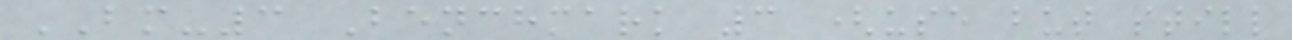BM-3 Benchmark 3 (use but still
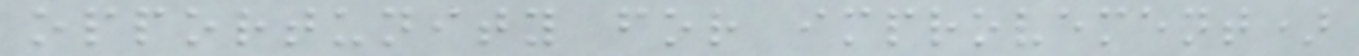opportunity for improvement)
